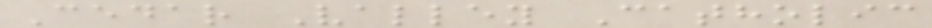Cedar Valley Catholic
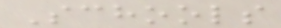Schools
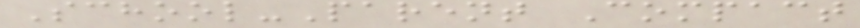School-Parent Compact
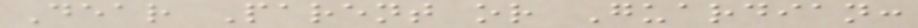Dear Parent or Guardian:
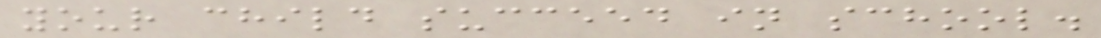your child succeed in school.
